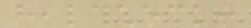healthcheck:
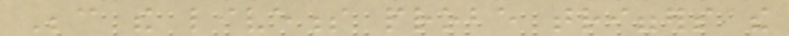Because the liveness probe triggers the
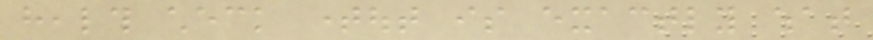health check timeout is exactly what
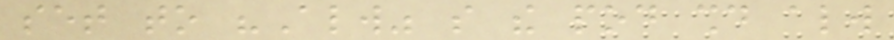set to "Always" so the pod should always
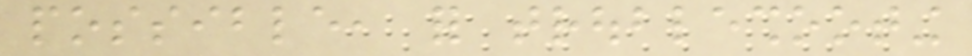possible, for troubleshooting
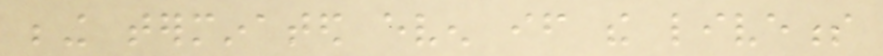being terminated even if the liveness
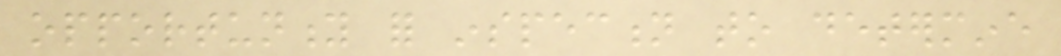opportunity for inspection to determine
